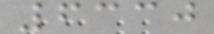6330
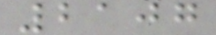2107
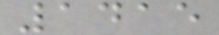1415
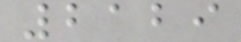2129
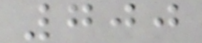700
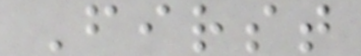First
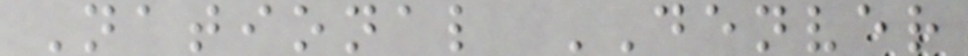National DENVER
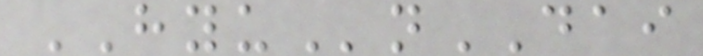HYUnDAI
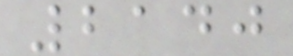2140
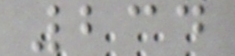234
